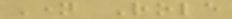Name Role
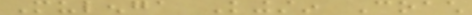Mulenga Kingstin Coach
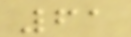61
